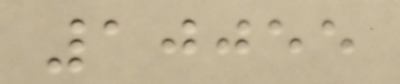10055
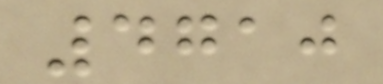4710
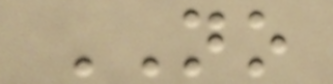NO
